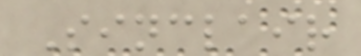Sinclair
